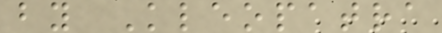by Kleopatra
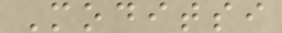Moditsi
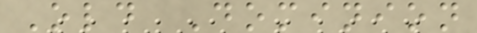Old Dominion
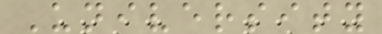University
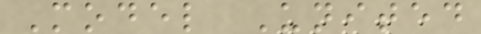Model United
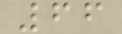66
